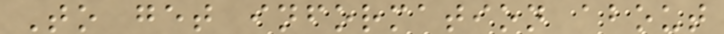To get information about
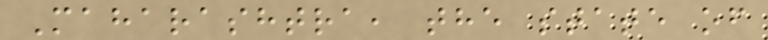Maharashtra, the state of
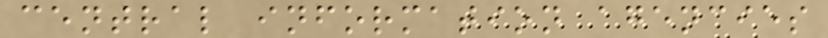central information agencies
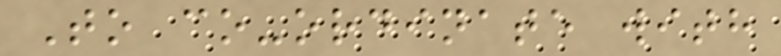To co-ordinate with
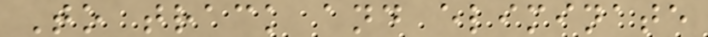To track and eliminate
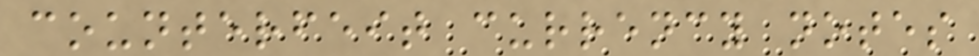counterfeit currency notes
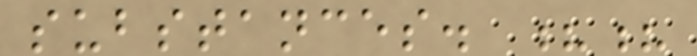substances. ??
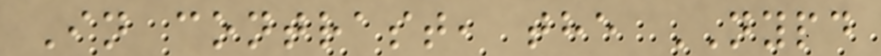In contrast, the NYPD
